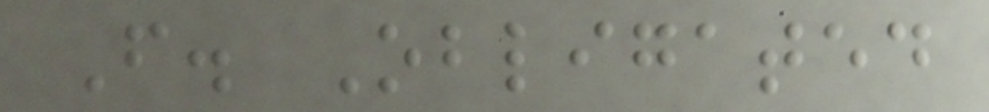F. Obligated
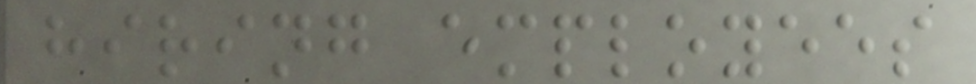hiring employees
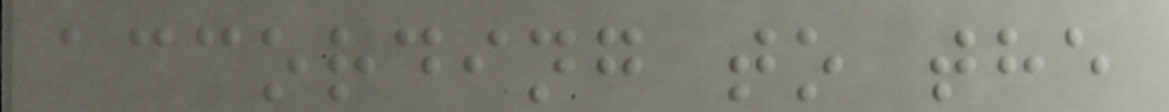according to the
